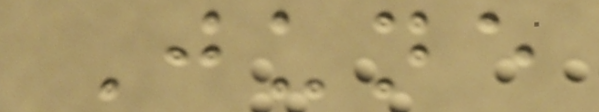June
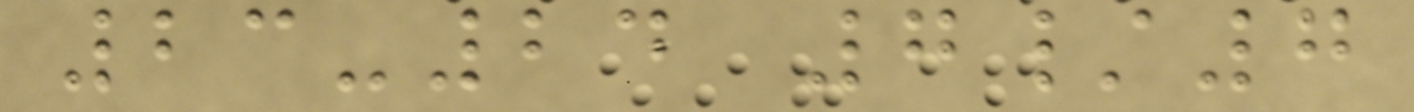23-24 7/7
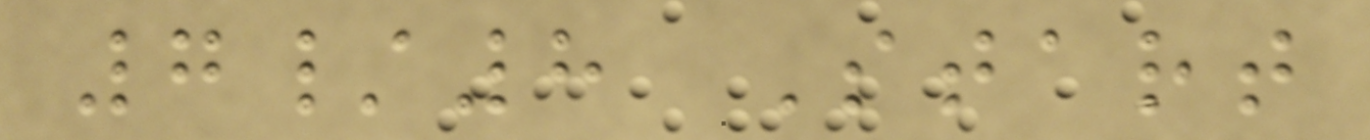7/8 Start
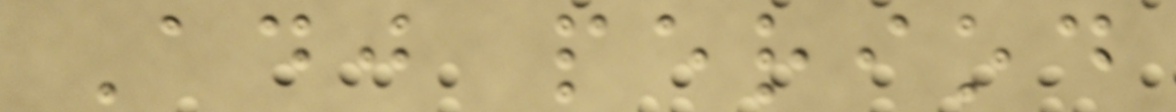Adj period
